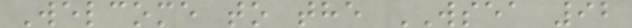Welcome to the WSEA 92
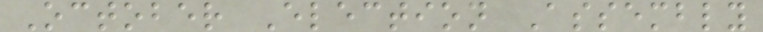October Election Assembly
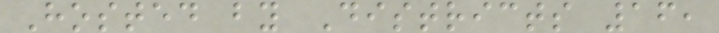Hosted by Districts 16,
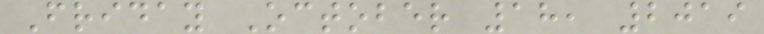Friday October 18, 2019
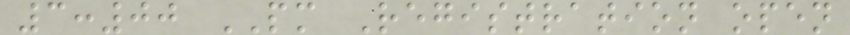3:00 PM Registration open
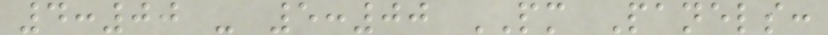4:00 - 5:00 PM Panels:
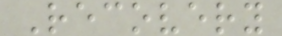Recovery
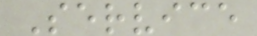Service
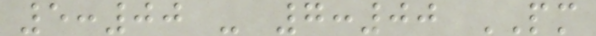5:00 - 7:00 PM
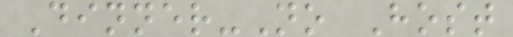Dinner-No Host
